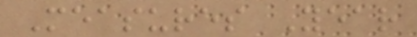Measures Year
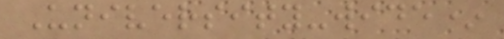University-wide*
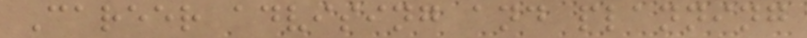Career advising and planning
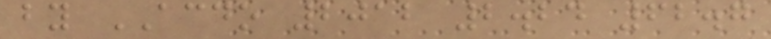by ACDO 2012 2.24 62.7
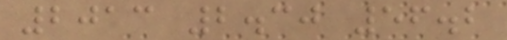2013 2.30 56.2
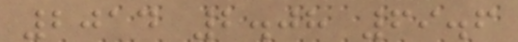2014 2.08 69.6
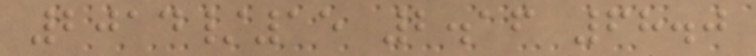2014/15 2.16 68.0
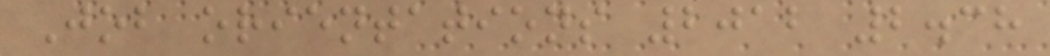Job orientations 2012 2.38
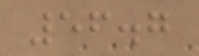56.7
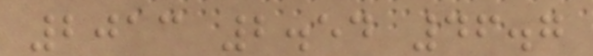2013 2.54 46.7
